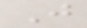Just
